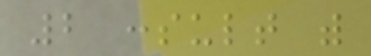2 consult with
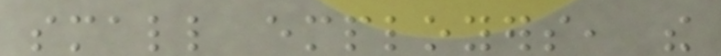small employers, the
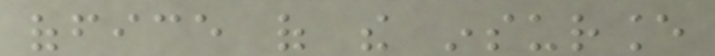office of the insurance
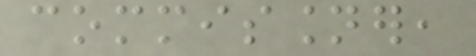commissioner,
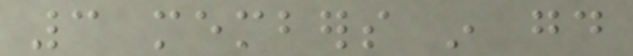3 members in good
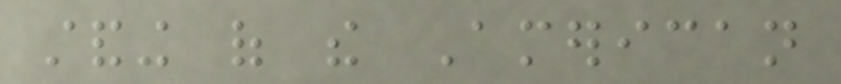standing of the American
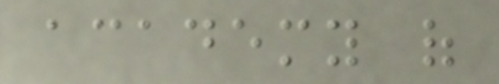academy of
